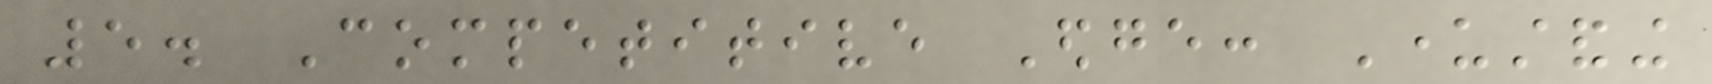5. Competitive Edge: Understanding
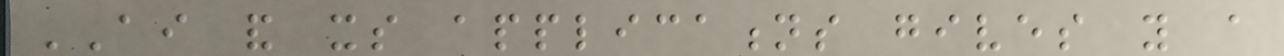AI and its applications gives you a
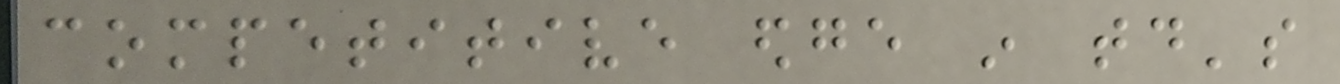competitive edge in today's
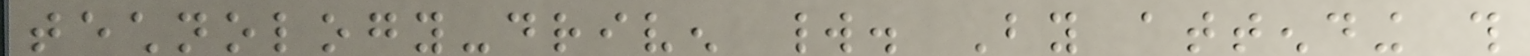technology-driven world. By attending this
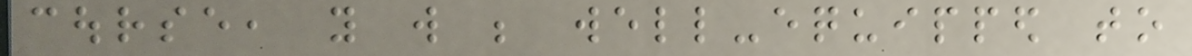course, you will be well-equipped to
